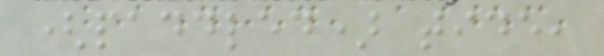(paddled) tide,
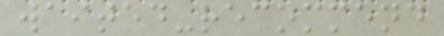waited-recommend
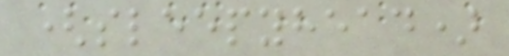(sleepyhead)
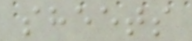sheets
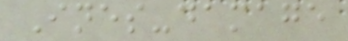Ines-damage
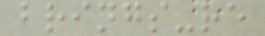brings-re
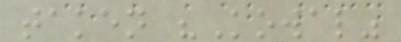taken "Kowal"
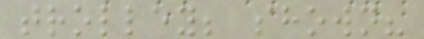trolley; shown?
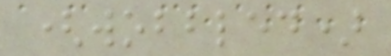(wobbled)
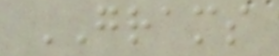GRAMS
